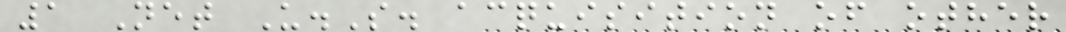1 Net U.S. acquisition of other
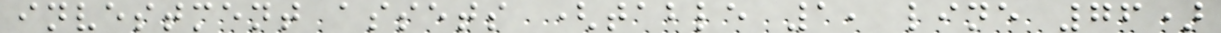investment assets (table 1, line 76)
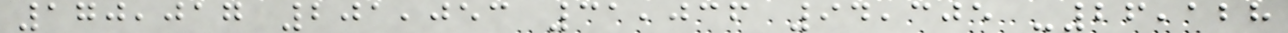170,017 201,053 31,036 94,305 -26,128
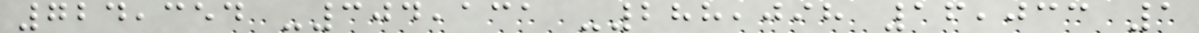724,354 -304,131 -288,098 16,033 1
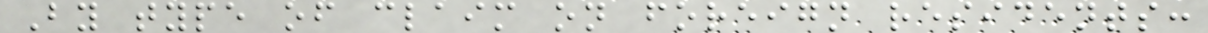By type of claim on foreign residents:
